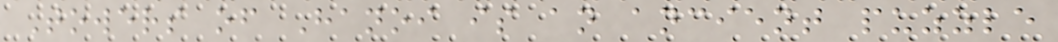Towers of Hanoi is an ancient puzzle
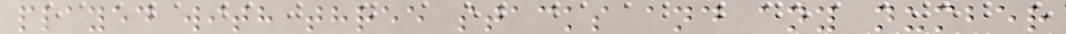played with three stacks and any number
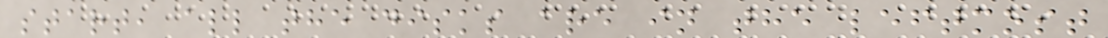start, all the disks are in the leftmost
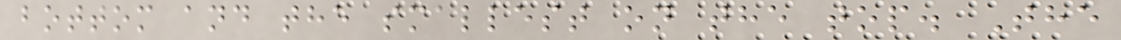bottom and the smallest on the top. The
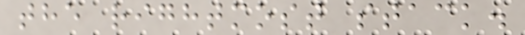the rightmost stack.
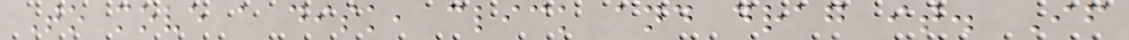To move a disk, click and drag it. If
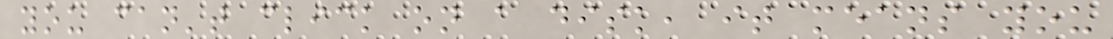you can't click on a disk, it means you
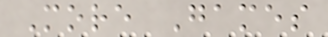More Games
